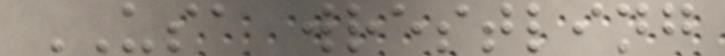USA wrestling
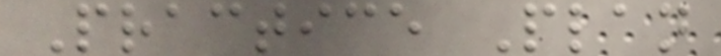Practice Plan
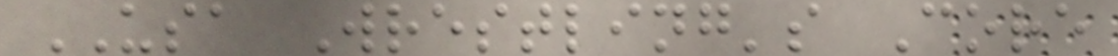USA Wrestling's Core
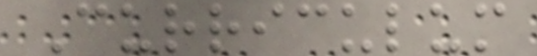Curriculum
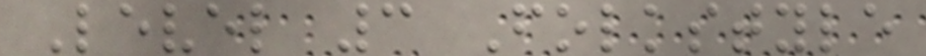Level 3 Folkstyle
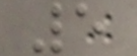5
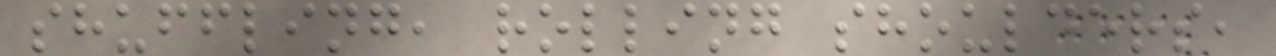shuffling, rolling shoulders,
